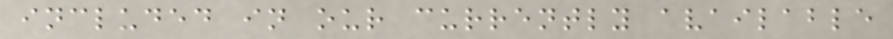included in our currently available
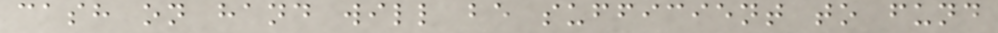cash on hand will be sufficient to fund
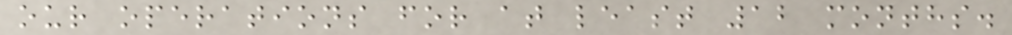our operations for at least 12 months.
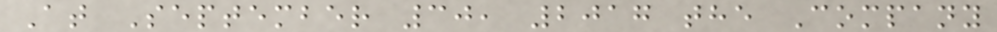At September 30, 2017 the Company
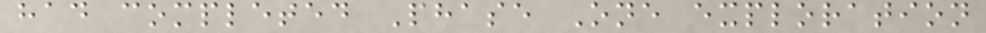had completed Phase One exploration
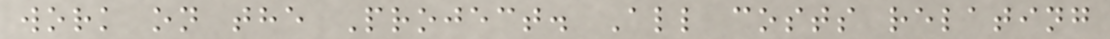work on the Project. All costs relating
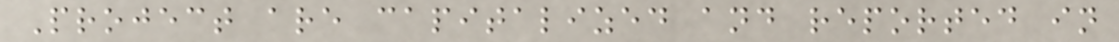Project are capitalized and reported in
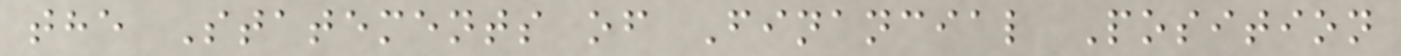the Statements of Financial Position
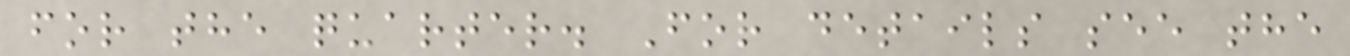for the quarter. For details see the
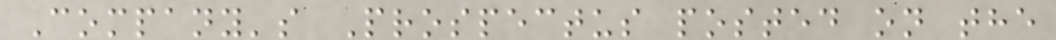Company's Prospectus posted on the
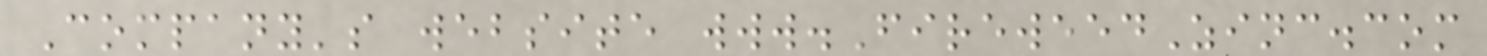Company's website www.FireweedZinc.com
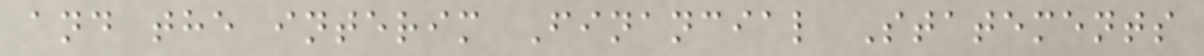and the interim Financial Statements
